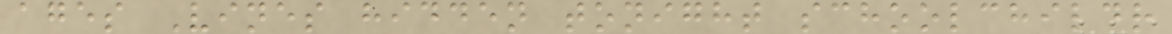ages Vines hidden tonight schoolchildr
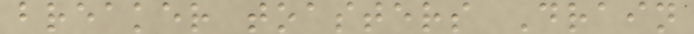breaker toasters Drain
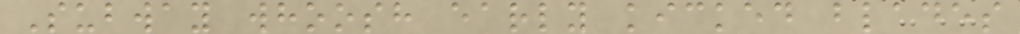Subway whoosh early kicked blades
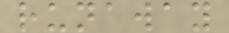runaway
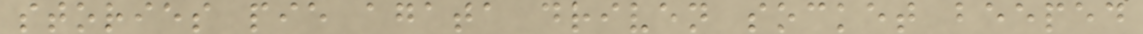stories pie agata driven socket beeped
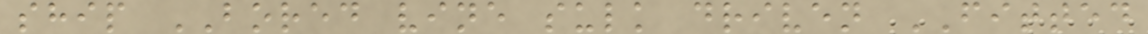ship BORED vine sulk driven FITTED
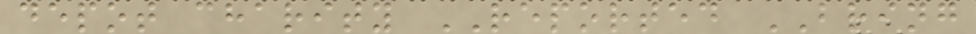depot charity REPORTED BRING
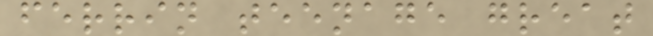ferrin teenage great
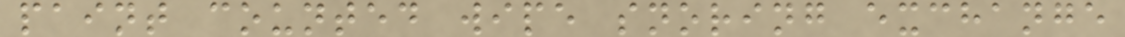paint counted wipe snoring exchange
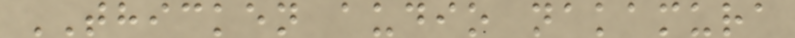THICKEN audio nakamura
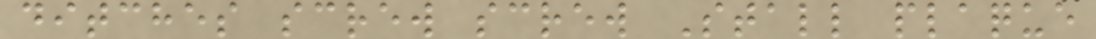ditches screw screw Stall plaque
